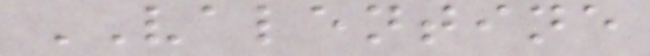VALENTINE
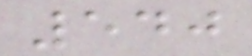540
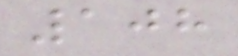108
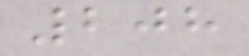208
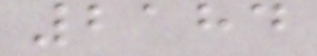2184
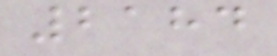2184
